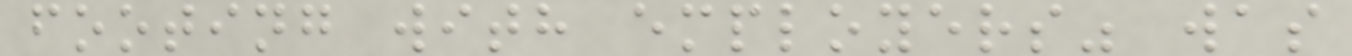footing with employers" was
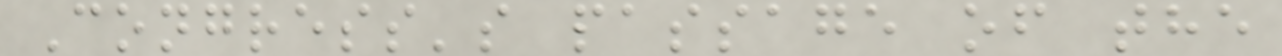Congress's passage of the
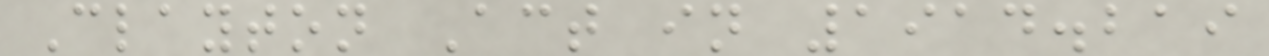Clayton Act in 1914.219
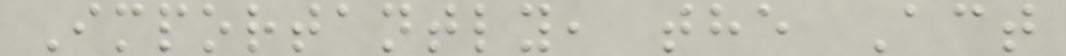Importantly, the Act
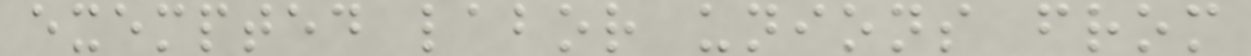exempted labor unions from
